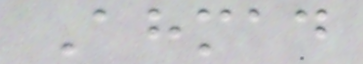Ahmad
